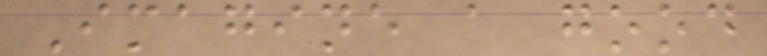Imagine a good
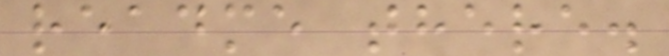readme there.
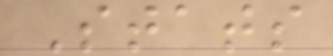Stats
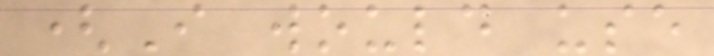(I would use
